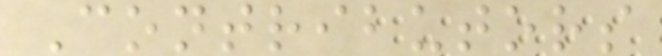Contributors
